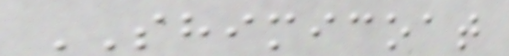SHIMICOAT
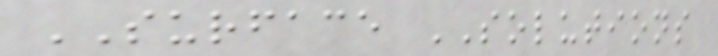SURFACE SOLUTIONS
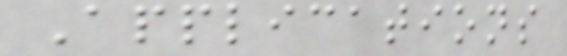Applications
